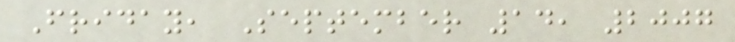Friday, September 14, 2007
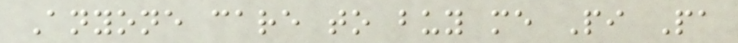Anyone care to buy me Pi Pa
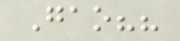Gao??
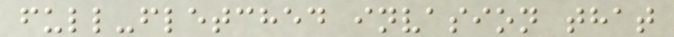full-fletched invasion that
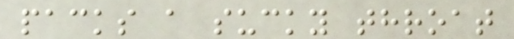packs a sucky throat
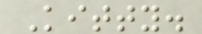Kitty.
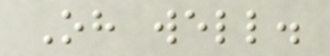Oh well.
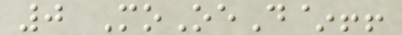0 MoOeD~!!
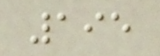195
